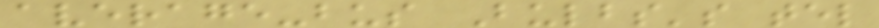average-bus Bulbs's tel
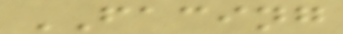FACING
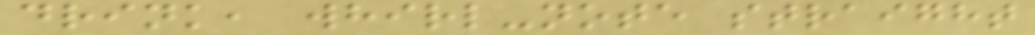drink, whirl-note straight
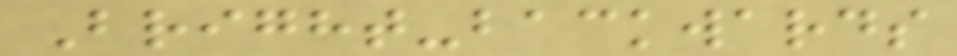Bright-backwards
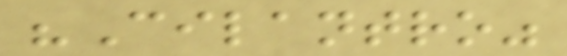"Cilantro"
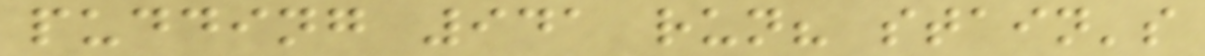pudding 941 run? stain's
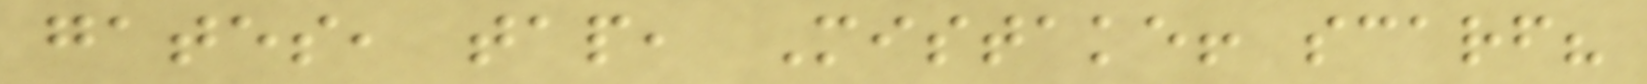gates, tap, Mistake! scarf?
